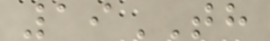19TH
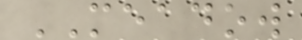MEADOW
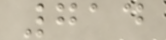714
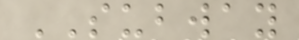SUBWAY
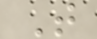T
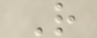R
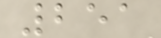251
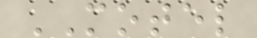MOTEL
